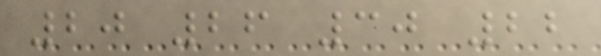20 26 30 22
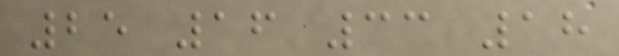25 16 33 18
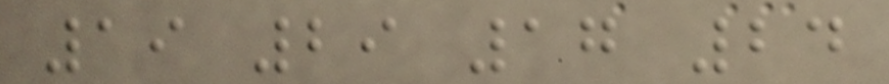19 29 17 24
